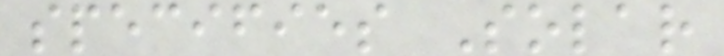specifies Solar
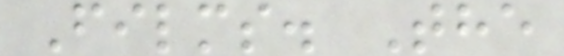Films. The
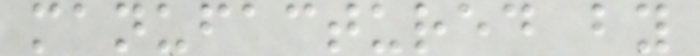manufactured by
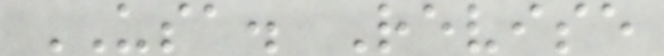USA. Revise
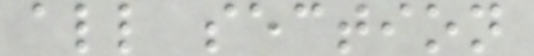all section
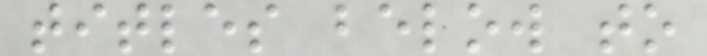titles below to
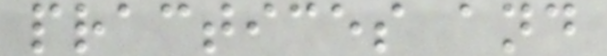practices and
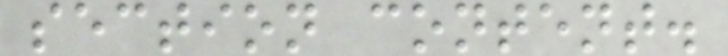section content.
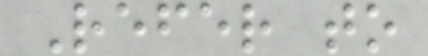Refer to
